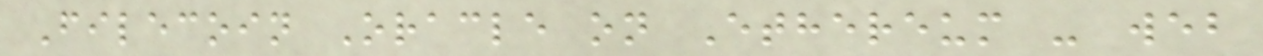Filecoin Oracle on Ethereum - web
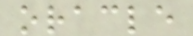oracle
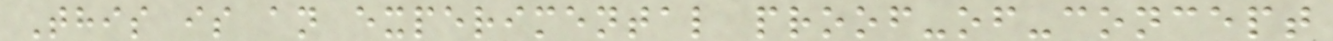This is an experimental proof-of-concept
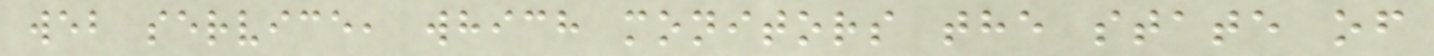web service, which monitors the state of
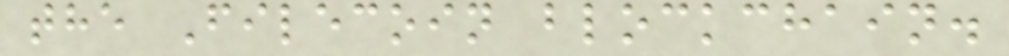the Filecoin blockchain.
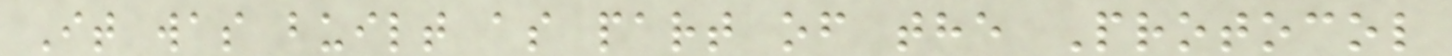It was built as part of the Protocol
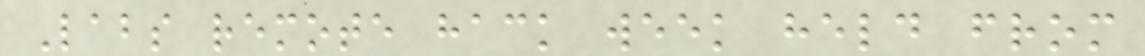Labs remote hack week held from
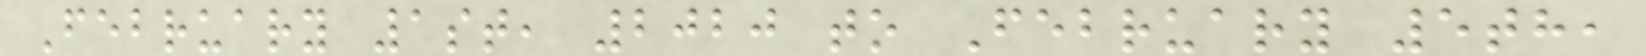February 1st, 2020 to February 5th,
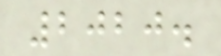2020.
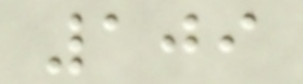109
